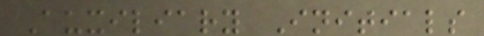Auxiliary Initials
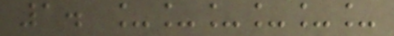1. ______
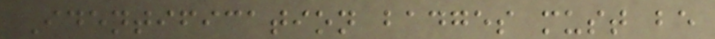Identification badges must be
